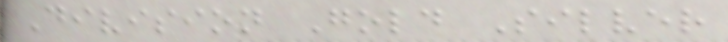Division Gold Silver
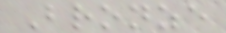Bronze
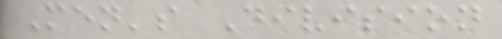Men's Division
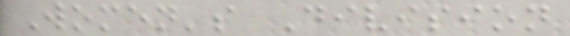Women's Division
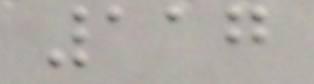117
